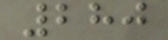280
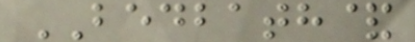BEDBATH&
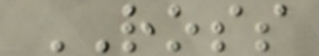ROSS
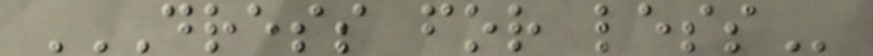DRESS FOR LESS
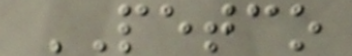PETCO
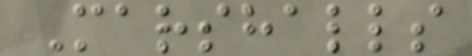Marshalls
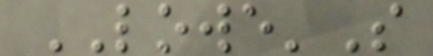LOWE'S
